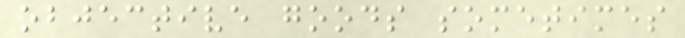objective goods sometimes
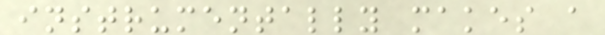instrumentally makes a
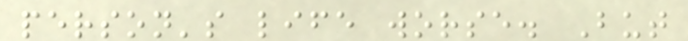person's life worse. But
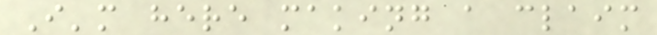I'm here making a claim
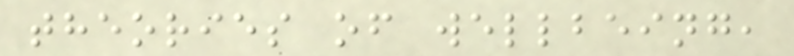theories of wellbeing,
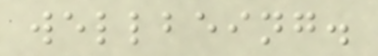wellbeing.
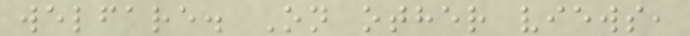welfare. On other views,
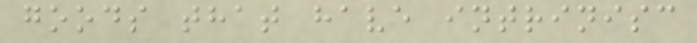goods that have intrinisc
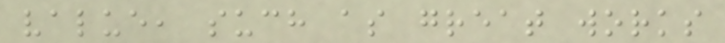value, such as great works
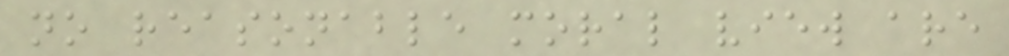no reasonable moral view are
